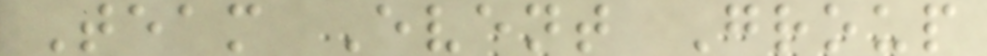Team Event Group
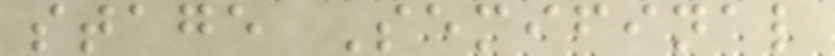stage Semifinal
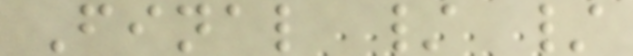Final / /
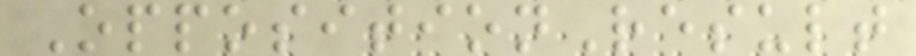OppositionResult
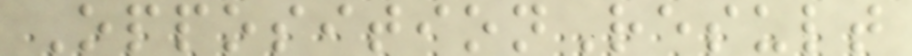OppositionResult
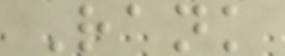Rank
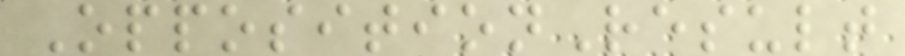OppositionResult
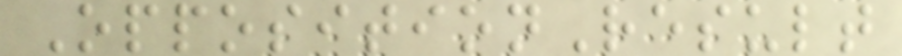OppositionResult
